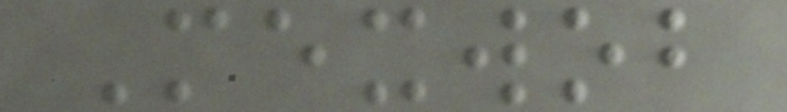Mexwob
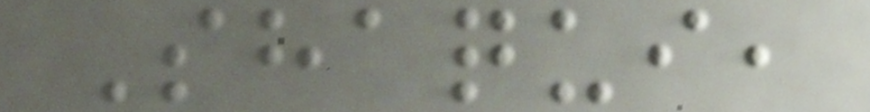Shaqui,
